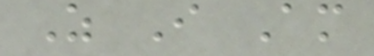As I Am
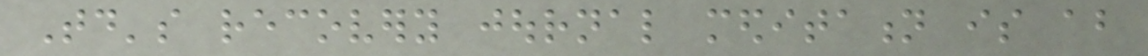Today's recovery journal meditation is about
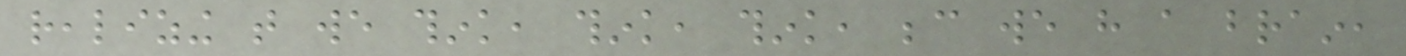realizing that we think, think, think, because we have a brain,
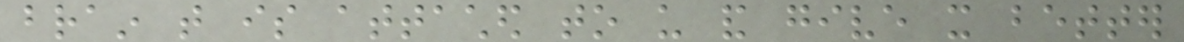brain that is attached to us and give it better
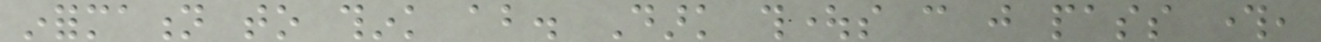information to think about. Dark thoughts can just pass through,
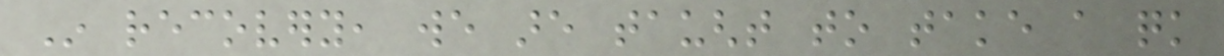In recovery, we are taught to take a quick
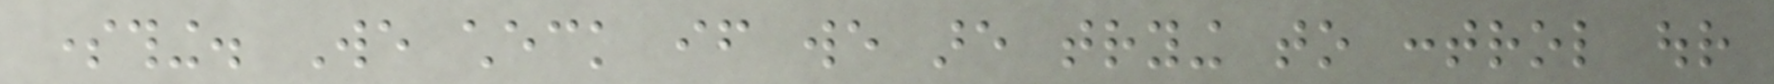something. We check if we are trying to control our
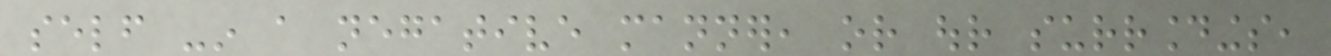self -in a negative manner, or our surroundings,
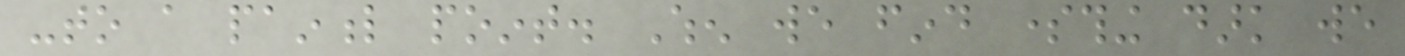-to a painful point. When we find something dark we
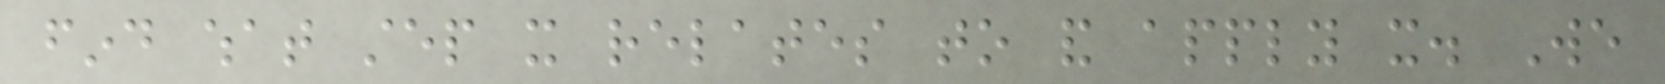find what step it relates to and apply it. We
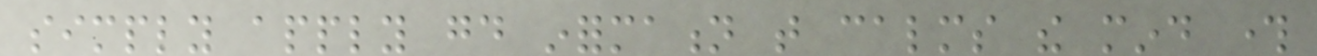simply apply good information that calms the mind through
